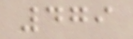479
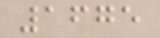1675
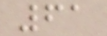61
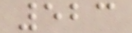523
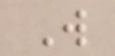W
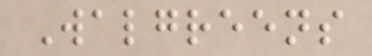Walgreens
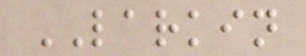LARKIN
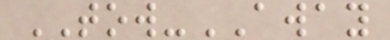TOW-AWAY
